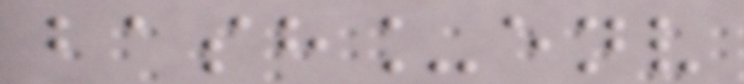bash_env
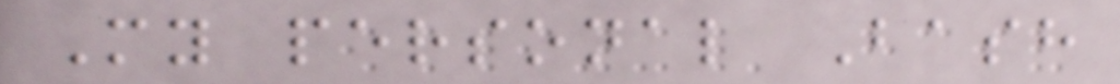My personal Bash
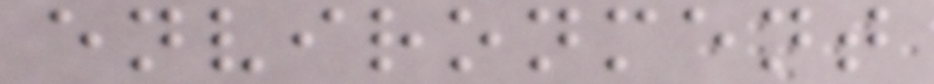environment
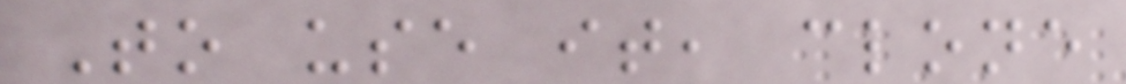To use it, clone
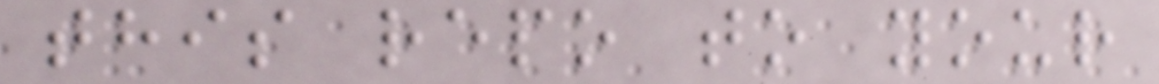this repo to your
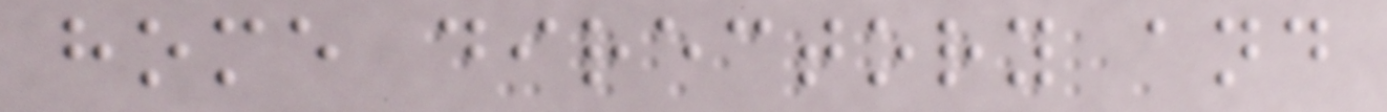home directory and
